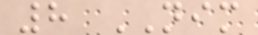8 NIM
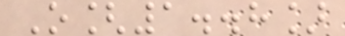O[1..8]
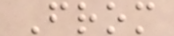From
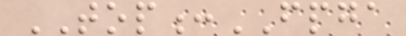TOP:FPGA
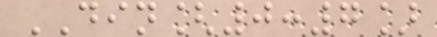DIN[0:7]
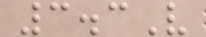3.3V
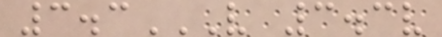3.3V 3.3V
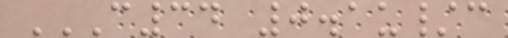C34 0.1U/C
